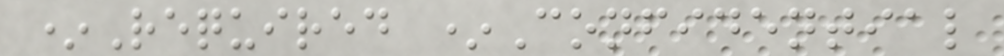*Required *Confidential
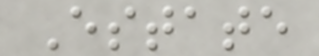Estate
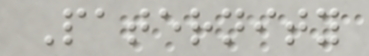Paternity
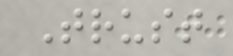Trust
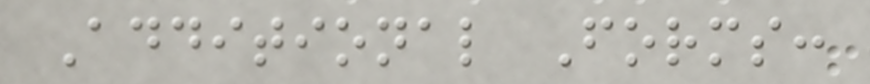Additional Forms:
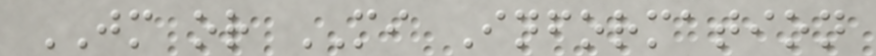JM or MI Information
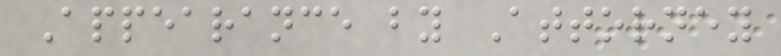Appearance by Attorney
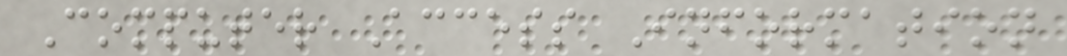Computer Access Information
